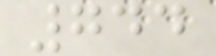744
